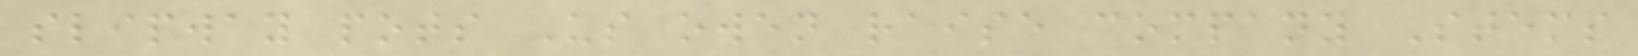slipway pots Us owen raise company Stems
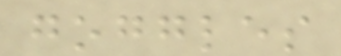goggles
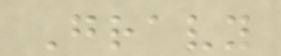Gravy
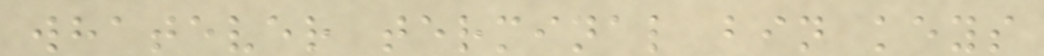whatever terminal bin keys
